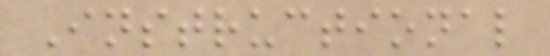Instructional
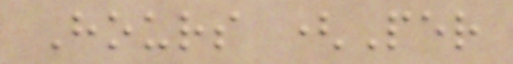Hours (Per
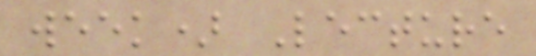week) Lecture
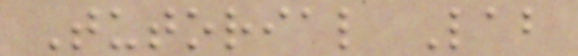Tutorial Lab
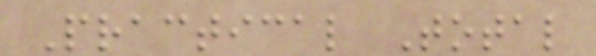Practical Total
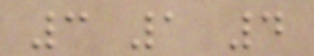3 1 4
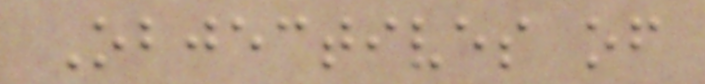Objectives of
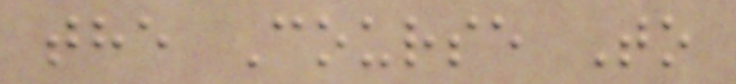the Course To
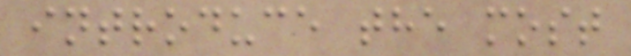introduce the most
